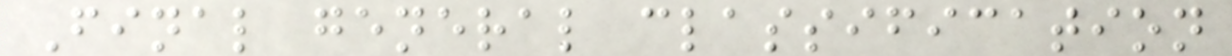Final general classification
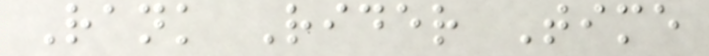Rank Rider Time
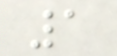1
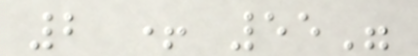2 + 55"
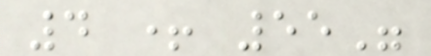4 + 55"
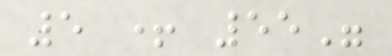5 + 55"
